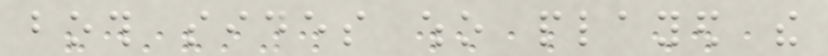both sides who played the
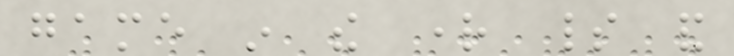game in the right spirit and
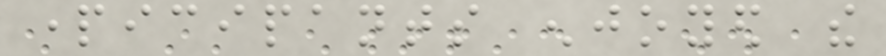participants enjoyed the
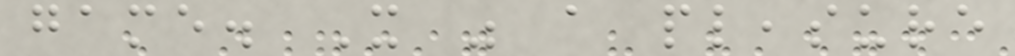game. It was a pleasure
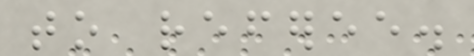to referee.
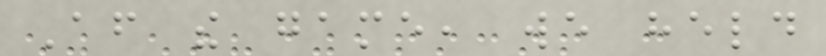After the game, we held
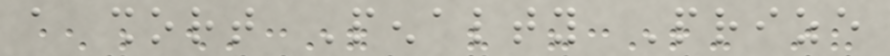a short Penalty Prize
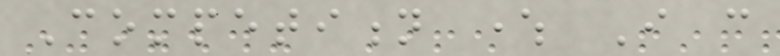Competition where I can
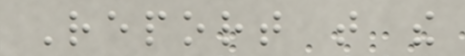Report that the
